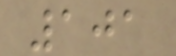101
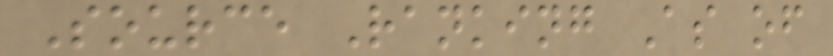Source Ranking As of
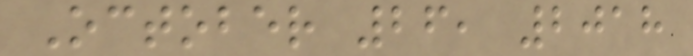October 26, 2018
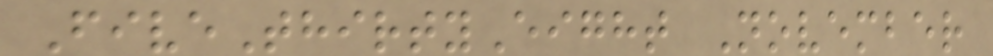FiveThirtyEight November
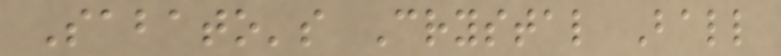Sabato's Crystal Ball
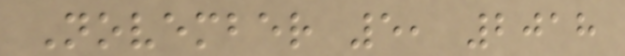November 5, 2018
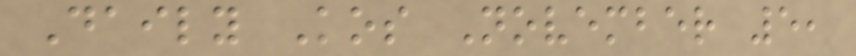Daily Kos November 5,
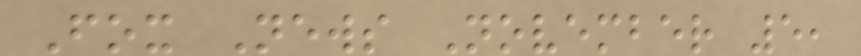Fox News November 5,
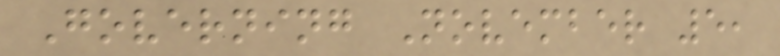Governing November 5,
